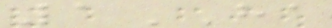1HA
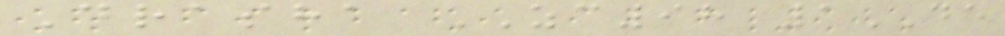Drasha ZC98 1DE
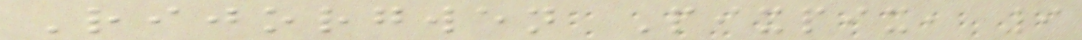Rijorgwen Pixpix, 9
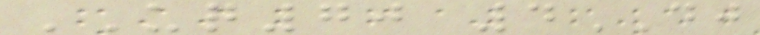UQ70 4DJ
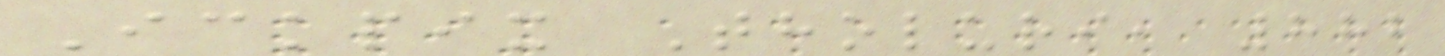Ickpix Tholuri, 882
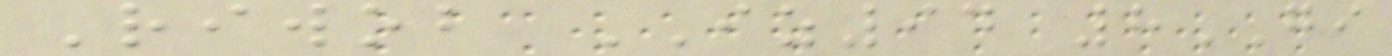Riwob IZ94 8GI
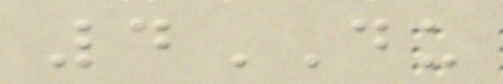4DU
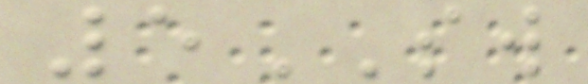5SW
